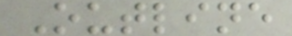Outline
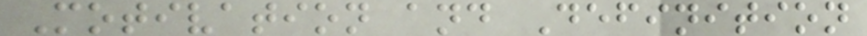Motivation and Definition
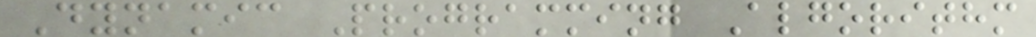Dynamic Programming Algorithm
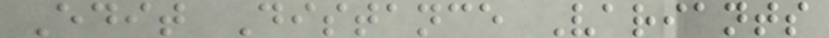Edit Distance Variants
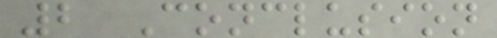2 Conclusion
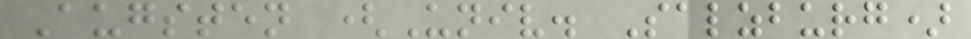Augsten (Univ. Salzburg)
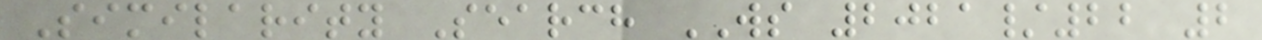Similarity Search WS 2021/22 2
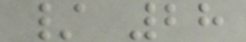/ 28
